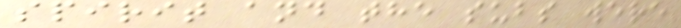spirit and the subs were
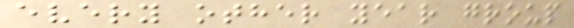every other year group
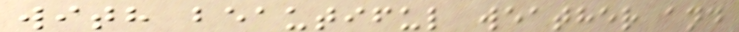with beautiful weather and
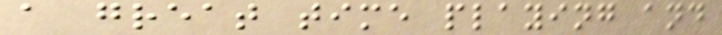a great time playing and
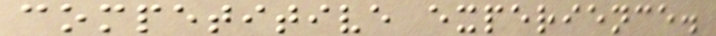competitive experience.
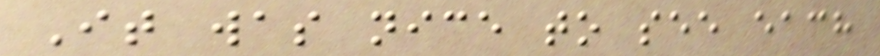It was nice to see each
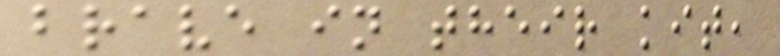brave in their kit,
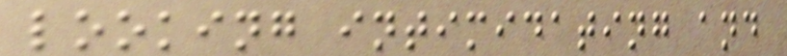looking intimidating and
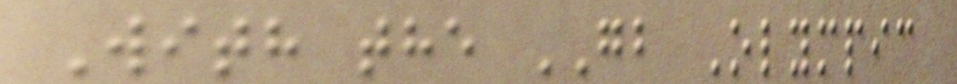With the GB Olympic
